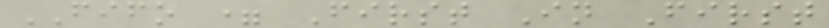FIFO = First In First
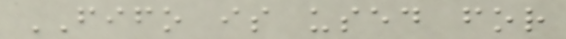FIFO is used for
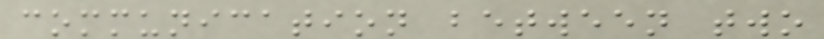communication between two
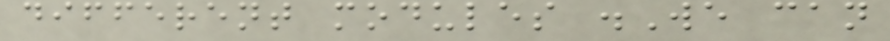different modules .We can
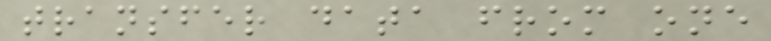transfer data from one
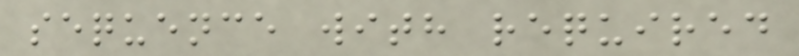sequence with required
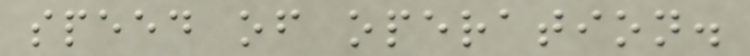speed of operation.
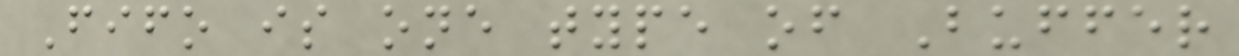Fifo is one type of Buffer
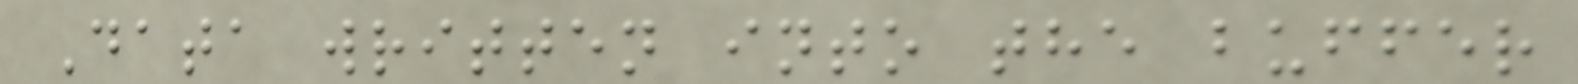Data written into the buffer
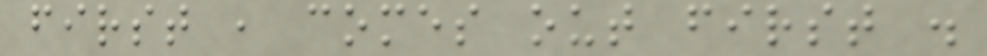first , comes out first .
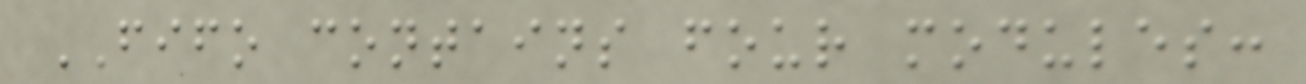FIFO contains four modules:
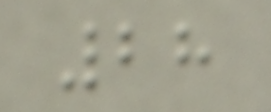28
